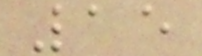15
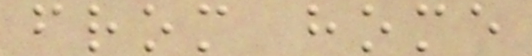from home
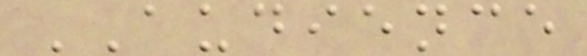AUDIENCE
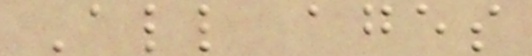All ages
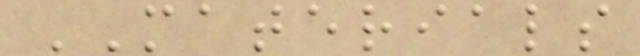MATERIALS
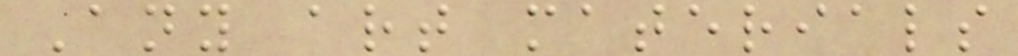Any art materials
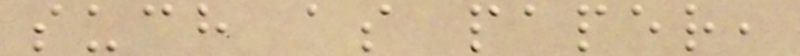such as paper,
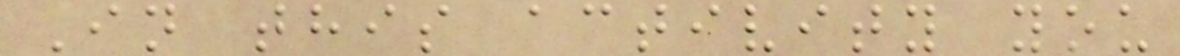In this activity you
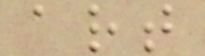art
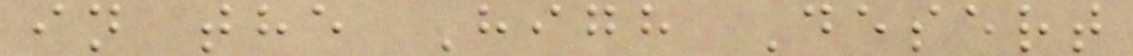in the High Desert
